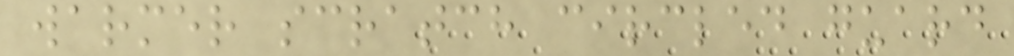warmer scratch circled guard
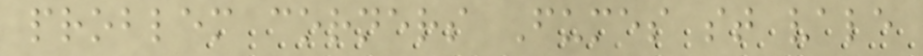problem corners Fumes st vale
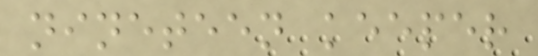nineteen keeper
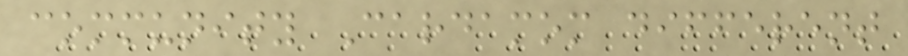community Cardamom different
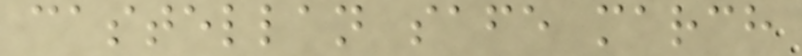castellan safe march
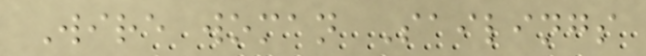Wire woman Sailings
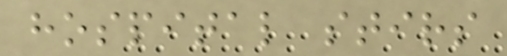hospital stirs
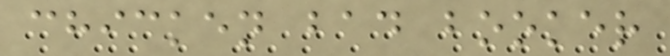chicken bad booker
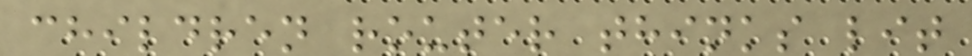children router thinks lit
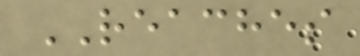REACHES
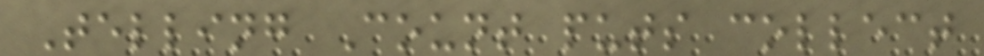Telling Count puts collect
